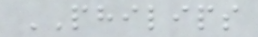PHILIPS
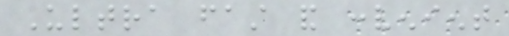Ultra fast and convenient
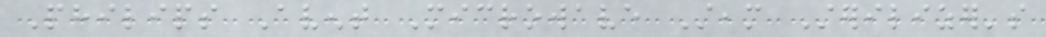Philips Avent Microwave Steam Sterilizer's
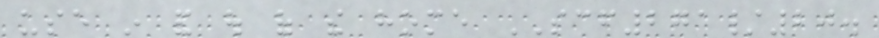use in and out of the home SCF271/20.
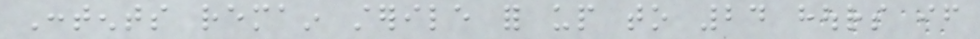Contents remain sterile for up to 24 hours if
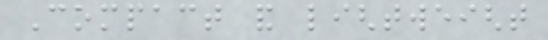Compact and lightweight
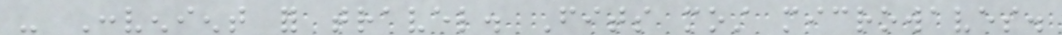- Convenient for travel. Fits most microwaves.
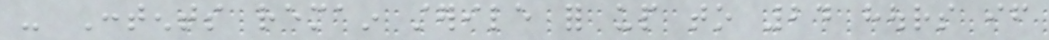- Contents remain sterile for up to 24 hours if
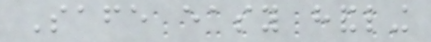Safe easy handling
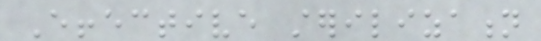Effective sterilization
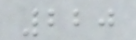220
